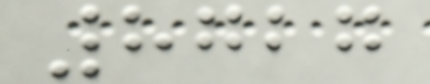8727
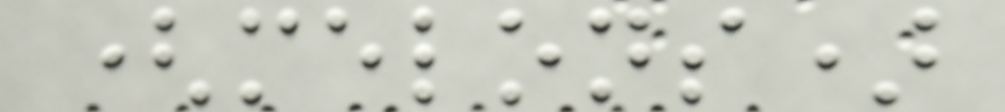(melons)
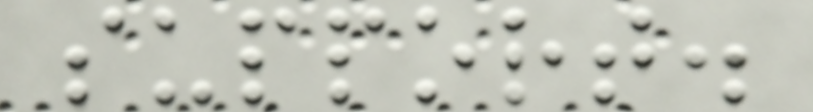support.
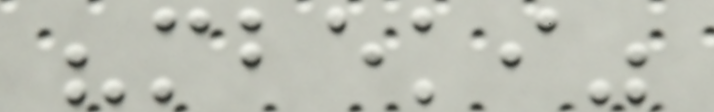"mbeki"
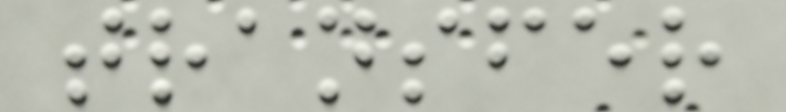transfer
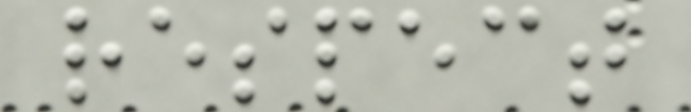respect
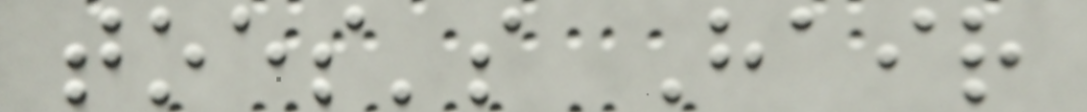toes's Hair
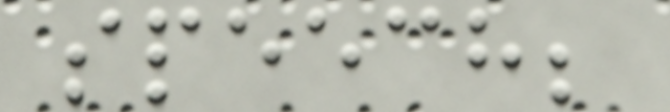speech;
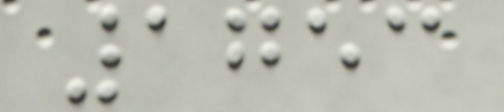1753
